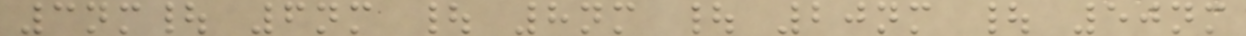3nm| 6nm | 8nm | 20nm | 50nm
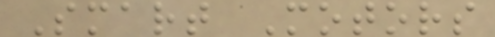Smart Motors
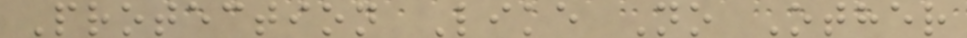Protection Like No Other
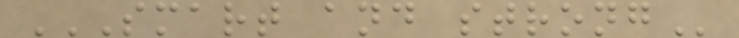SMART AND STRONG
